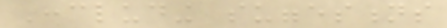Concluding suggestions
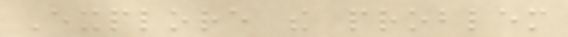Explore the problem
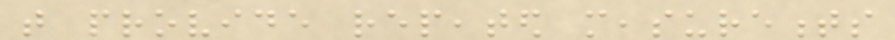that provide repeated measurements
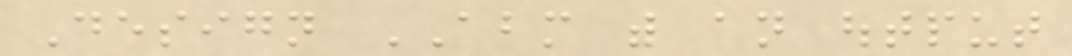Design ABM with an output
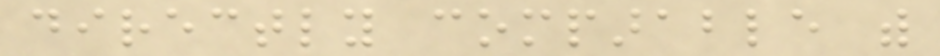directly comparable with
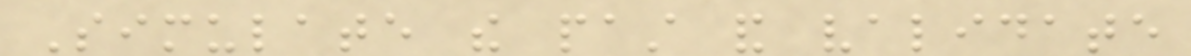Simulate the past and validate
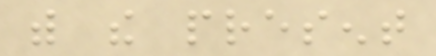with the present
